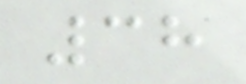38
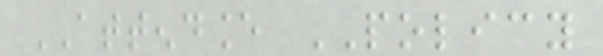ATTENDANCE POLICY
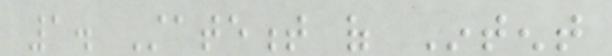1. Statement of Intent
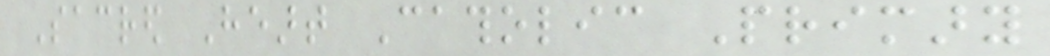Sacred Heart Catholic Primary
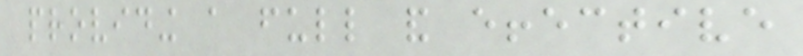providing a full and effective
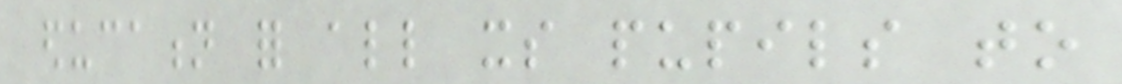education for all its pupils to
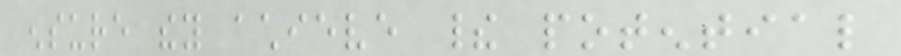ensure they achieve their potential
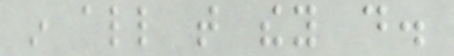in all that they do.
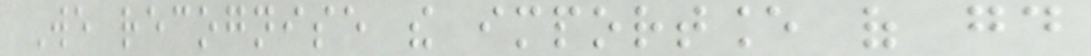We recognise the importance of good
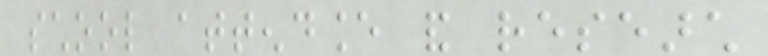school attendance and research
